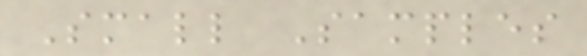Small Samples
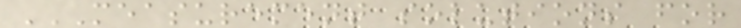MEASUREMENT SOLUTIONS FOR
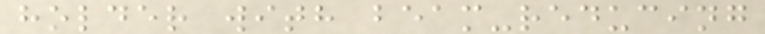holder with beam-reducing
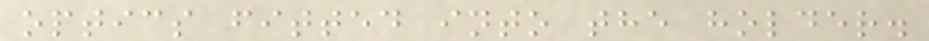optics fitted into the holder.
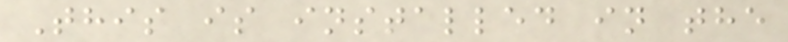This is installed in the
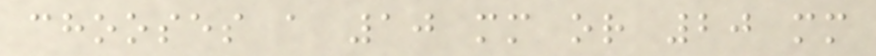chooses a 10 mm or 20 mm
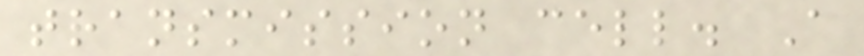transmission cell. A
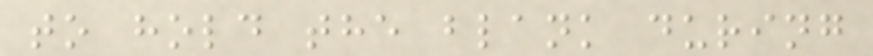to hold the blank during
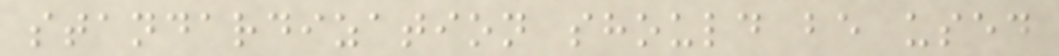standardization should be used
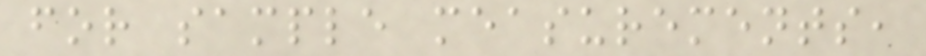for sample measurements,
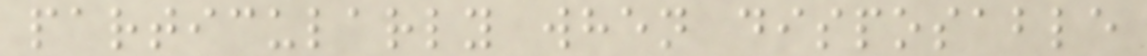particularly when disposable
